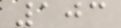103
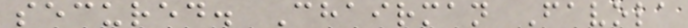secured. Chairman Favola
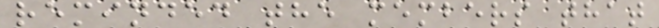reminded the members that
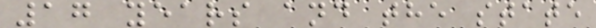17 years and the state
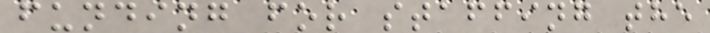funding for staffing the
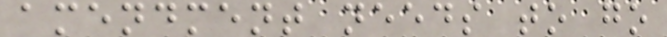amendment needs to go
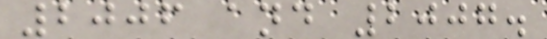2006 and 2007.
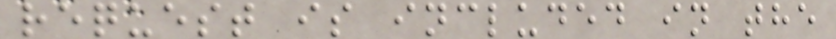request is included in the
